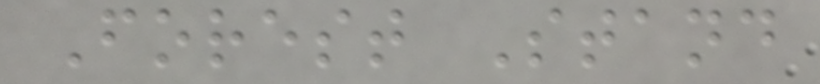Forest Stand
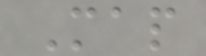Map
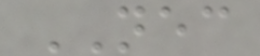NEC
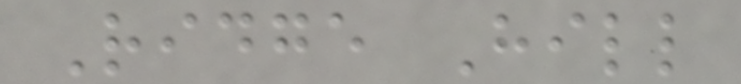Ridge Hill
